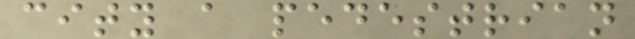city a pedestrian
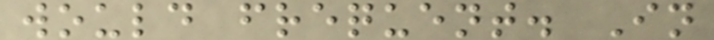would frequent. In
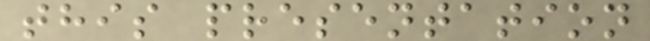this presentation
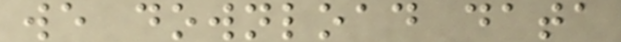we download data
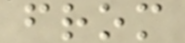from
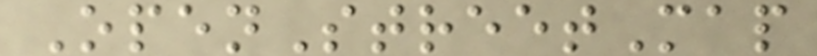OpenStreetMap
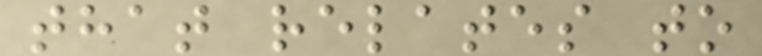that relates to
